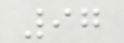97
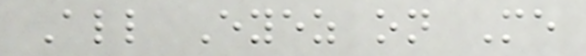All Eyez on Me
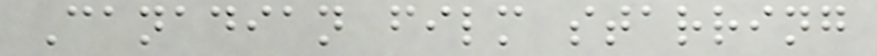Canadian film starring
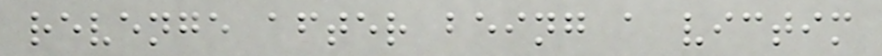revenge after being a victim
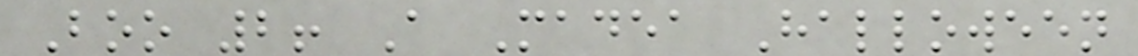Boo 2! A Madea Halloween
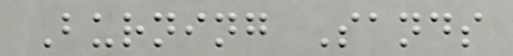Burning Sands
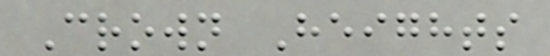Crown Heights
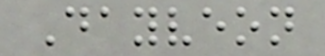Dayveon
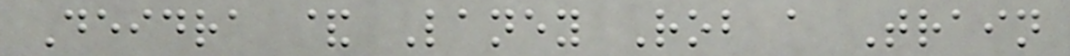Deidra & Laney Rob a Train
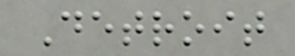Detroit
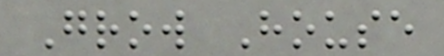Grow House
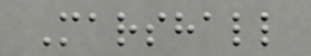Marshall
